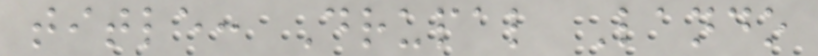title: Drupal Lando
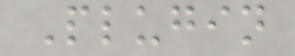Plugin
